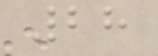28
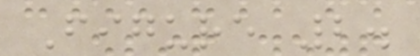Figure 2.
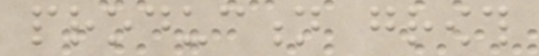production growth
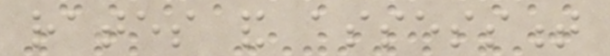rates and assessment
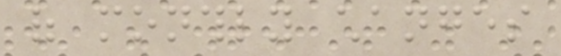of monthly changes
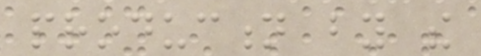production by the
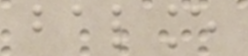balance
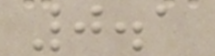0.1
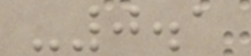-0.1
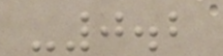-0.2
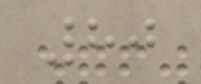80
